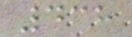438
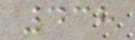438
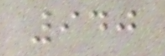940
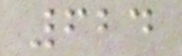624
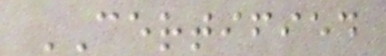CERTIFIED
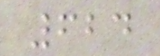624
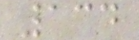134
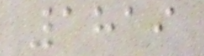1819
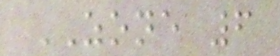ZONE 6
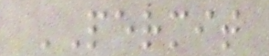PERMIT
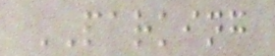PARKING
